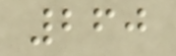260
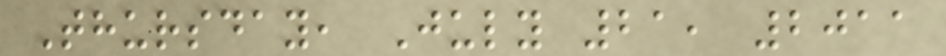Thursday, July 21, 2011
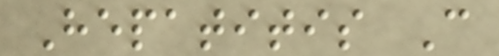Hepatitis C
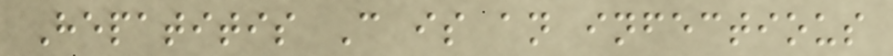Hepatitis C is an infectious
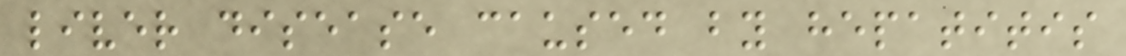liver disease caused by hepatitis
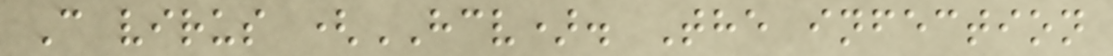C virus (HCV). The infection
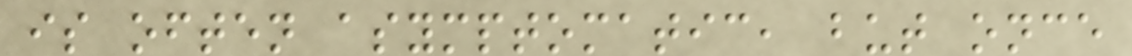is often asymptomatic, but once
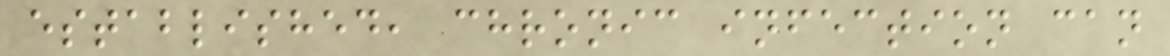established, chronic infection can
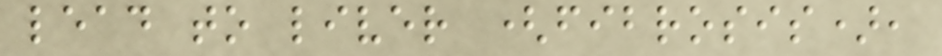lead to liver (fibrosis),
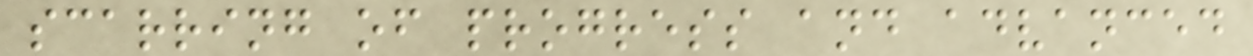scarring of progress and advanced
